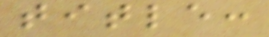title:
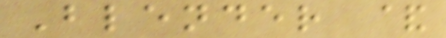Blender &
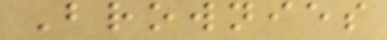Brownies
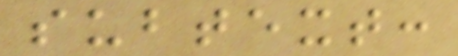subtext:
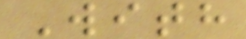With
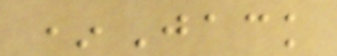*Jack
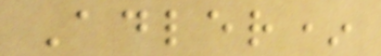Adler*
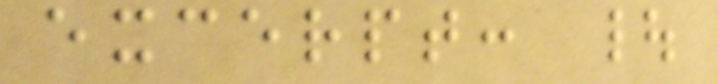excerpt: |
